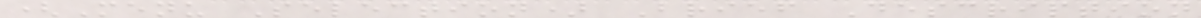(Menu Selection) Brief Description
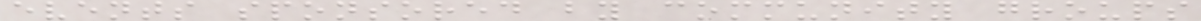events sponsored by community groups
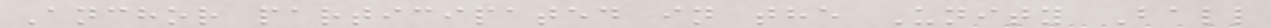Anchor participated in the Unity Ball
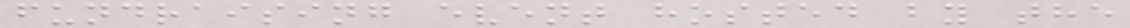fundraising event hosted by the
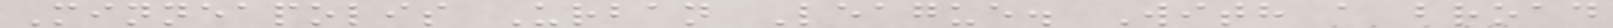Minneapolis Urban League. With a broad
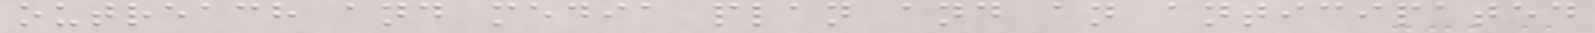outreach and media plan and an anticipated
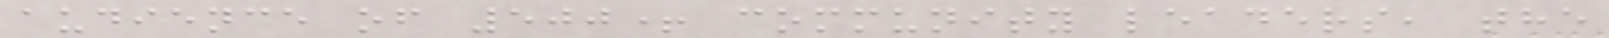audience of 500+ community leaders, the
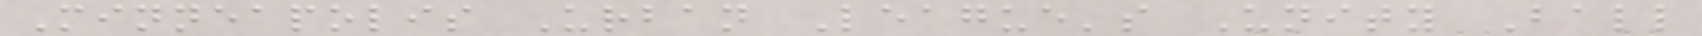Minneapolis Urban League's Unity Ball
